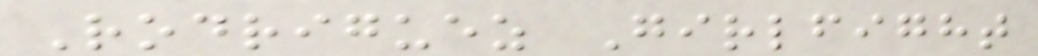Rodriguez Girlfight
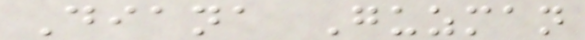Diana Guzman
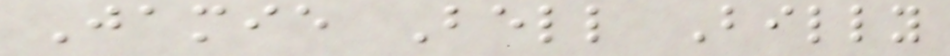Jamie Bell Billy
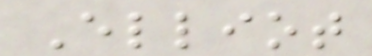Elliot
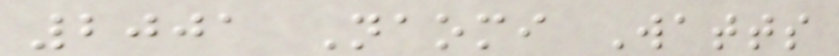2001 Naomi Watts
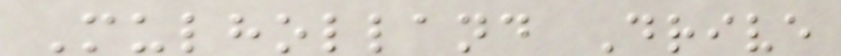Mulholland Drive
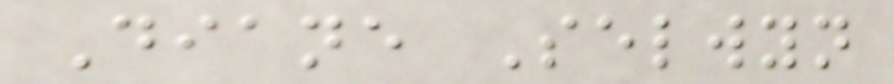Diane Selwyn
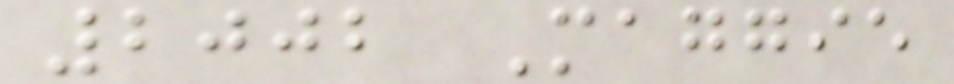2002 Maggie
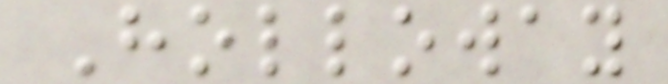Holloway
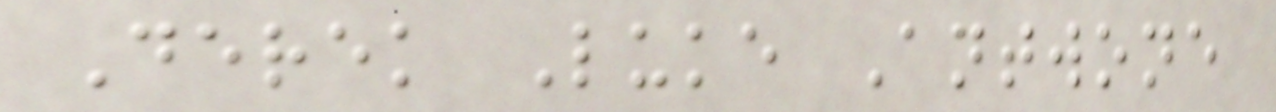Derek Luke Antwone
